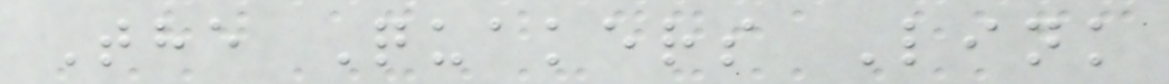The Quakers Link
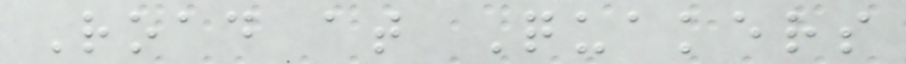Road at Quakers
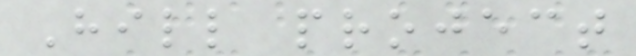Hill project
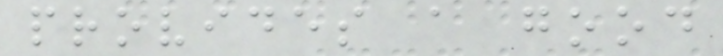provides a good
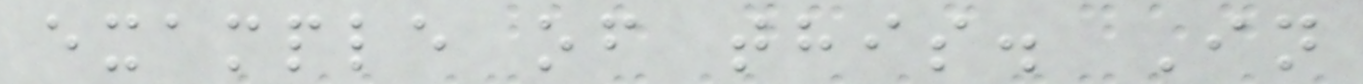example of this. In
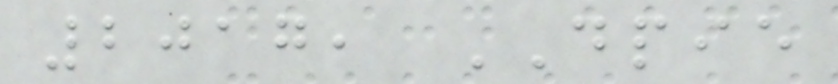2017, DPIE
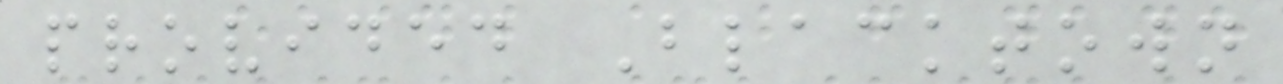provided Blacktown
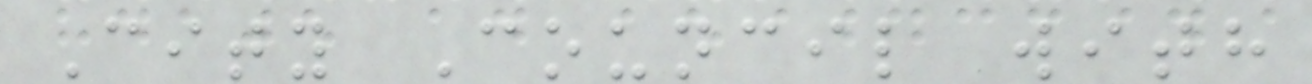City Council with
